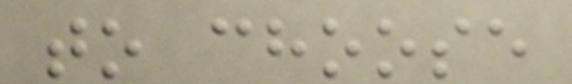to choose
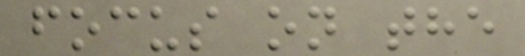focus on the
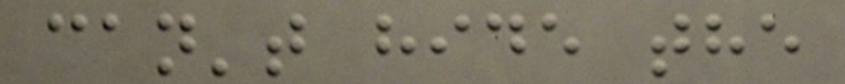can't hide the
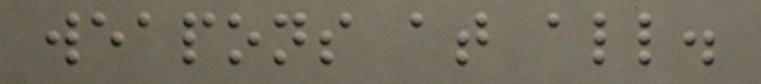weapons at all.
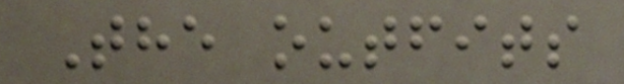The outfits
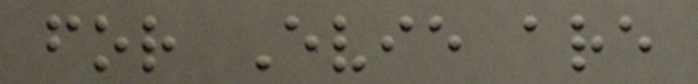for Evie are
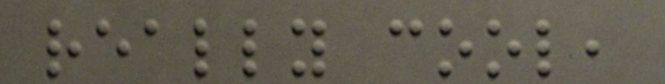really cool,
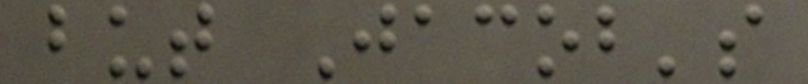but Jacob's
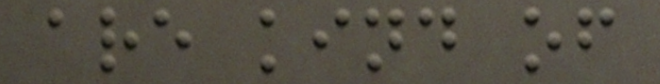are kind of
